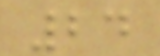24
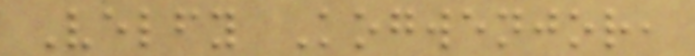Velfy Kogwenjor,
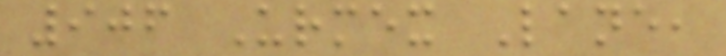906 Urmex Lane,
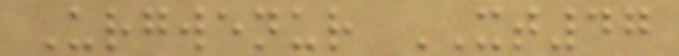Urgwenur XT47
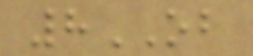8OB
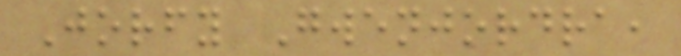Jorfy Gwenjordra,
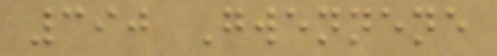390 Gwennene
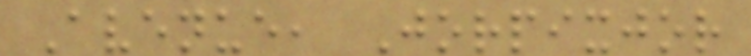Avenue, Jorpixjor
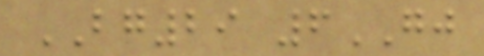BG29 6GJ
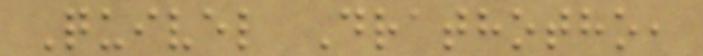Quivel Drathotho,
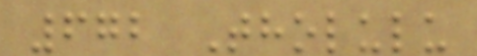672 Tholulu
